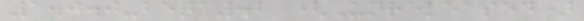1.0.0-beta.2 (Unreleased)
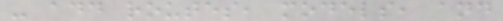- add routes, models, and
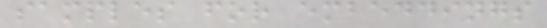samples for embeddings
